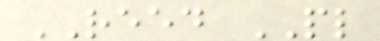REED PL
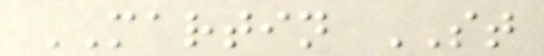MARTIN ST
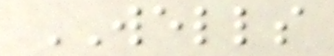WELLS
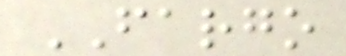FARGO
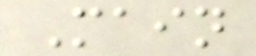Main
